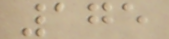175
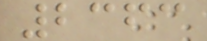2363
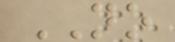NO
